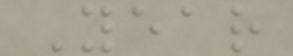Year
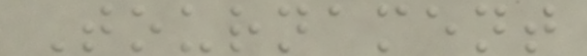Tournament
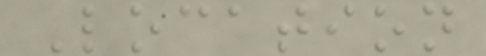Location
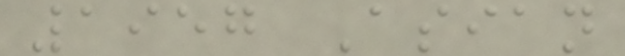1957 Asian
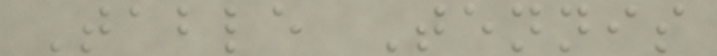Table Tennis
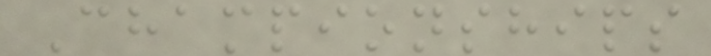Championships
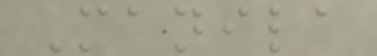Manila
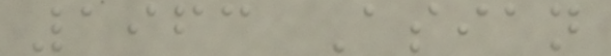1963 Asian
